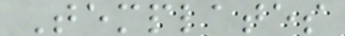Templates
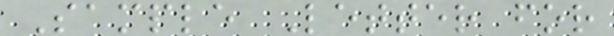Sample Letter for
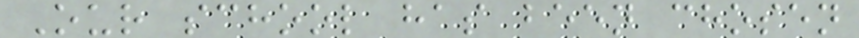Our school has been chosen
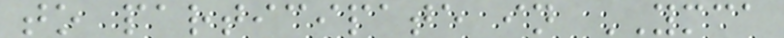to participate in YMCA
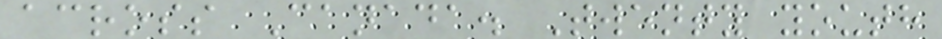across Canada. Twenty youth
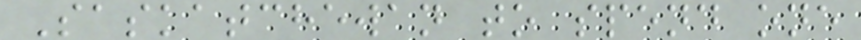Saskatchewan to spend one
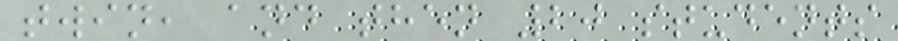twin, and then 20 students
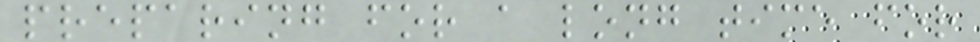preparing for a long time for
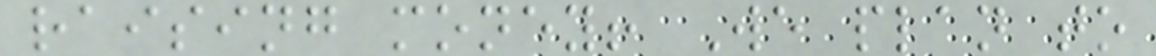raising money! We plan to
